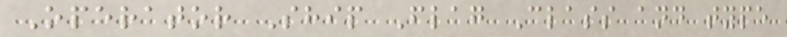Operator Ship Flag Class and type
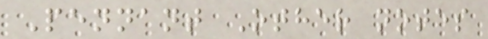Pennant Other notes
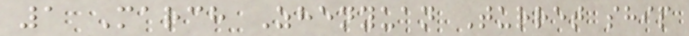1 March Zhenyuan Turret ship
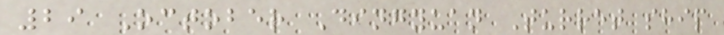29 October Dingyuan Turret ship
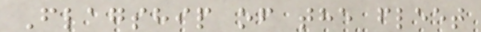Flagship of the fleet
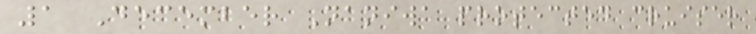1 December Naniwa protected cruiser
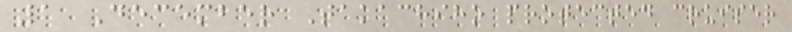1 December Takachiho protected cruiser
